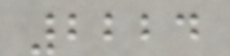2224
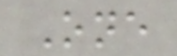One
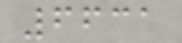6631
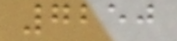7250
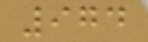974
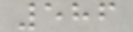586
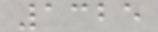1325
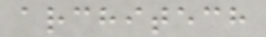architech
